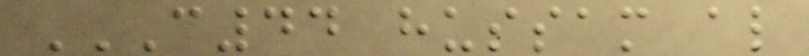C44 HUSSAM AL
